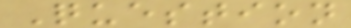Question
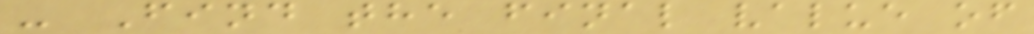- Find the final value of
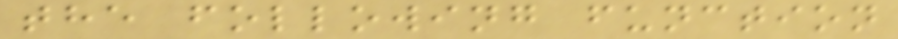the following function
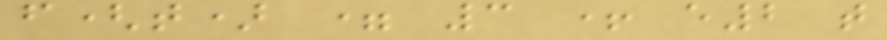f(t) = 3 + e2 t
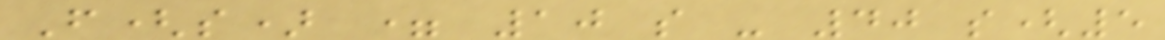F(s) = 10 s - 40 s(5
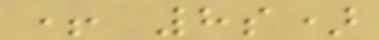+ 8s)
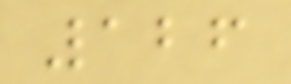126
